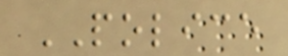POLICE
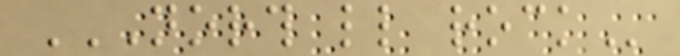NORTH LITTLE ROCK
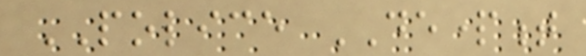POLICE DEPARTMENT
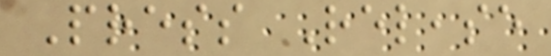Press Release
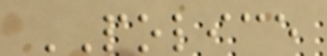POLICE
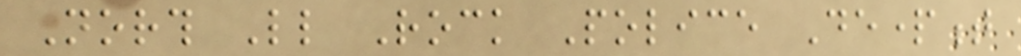North Little Rock Police Department
